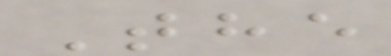The
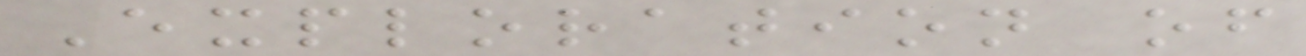Exploration of
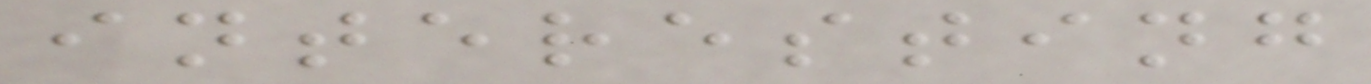interesting
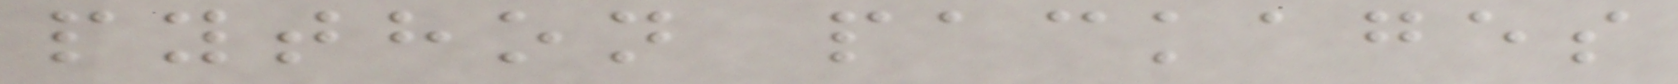python packages
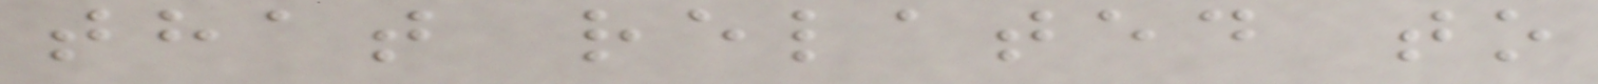that related to
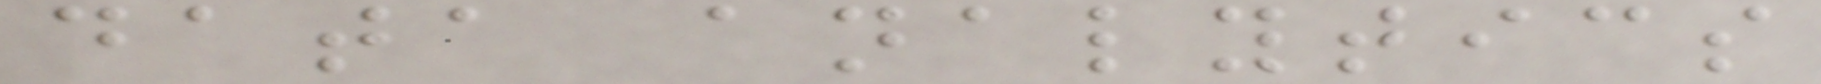data analytics
